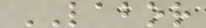LABOR
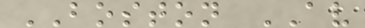BOSTON AV
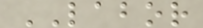LABOR
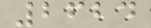2624
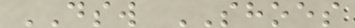DSW SHOES
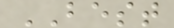BEST
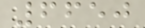6650
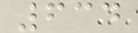634
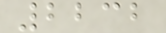2232
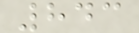843
